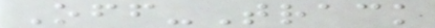Off-Track
